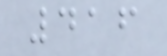416
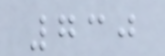730
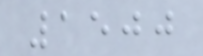1500
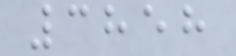3858
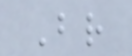Br
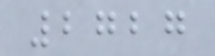2727
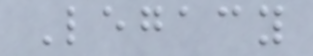Legacy
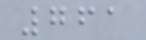761
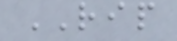RIP
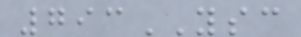793YSC
